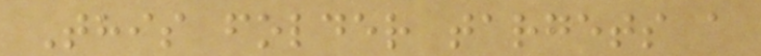This folder targets a
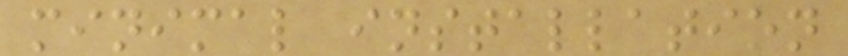minimal installation
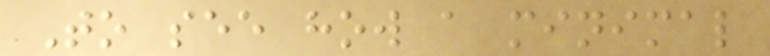To see how a minimal
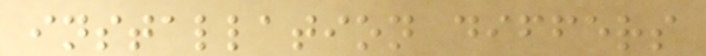installation differs
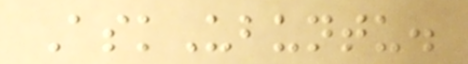AskUbuntu.
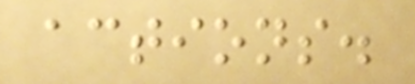actions.
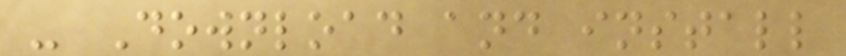- Download and install
